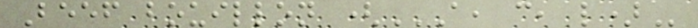Beef bouillon (A, C, L)
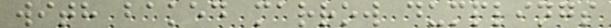with baked marrow dumplings
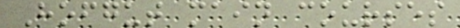Hofgut main courses
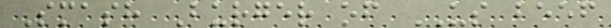Smash Burger of US beef
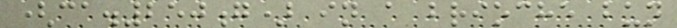(ca.250g) in a brioche bun
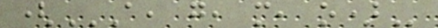(A, G, M, O)
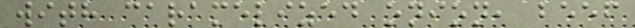with caramelized onion, beef
